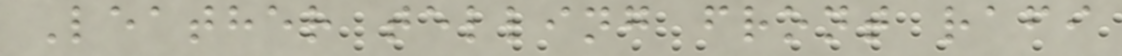Leather telling front rafi
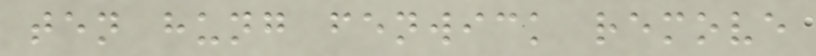ten hung fenwick remove
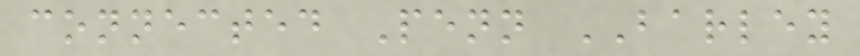connected Penn BARLEY
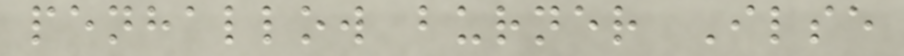penhallow burner Ilse
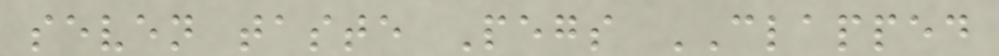seven taste Pegs CLAPPED
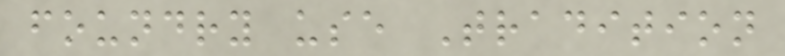foundry use Tradition
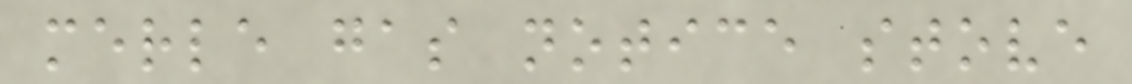merle gas notice stove
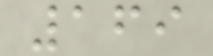169
